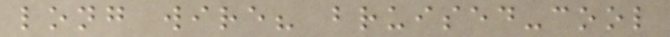long wire? bruised-cool
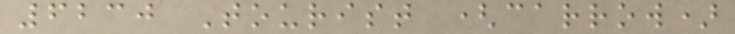6230 Tourist (carrow)
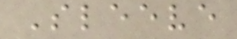Sleeve
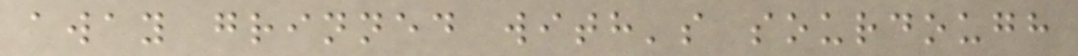away grinned with's sourdough
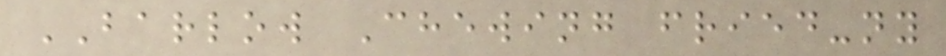BARLOW Chewing fried-ny
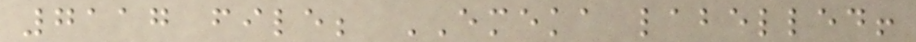7117 file; EMEKA labelled!
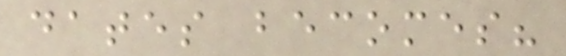dates becomes?
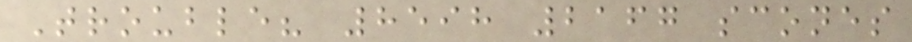Trouble? 8598 2167 scones
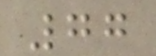77
